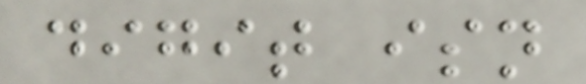digit isn
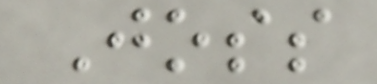Joss
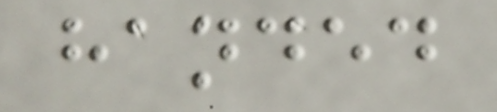handed
